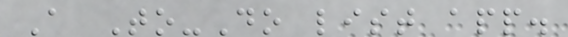A To-Do list app.
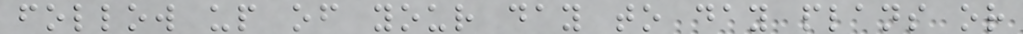follow up of your day to day plans or
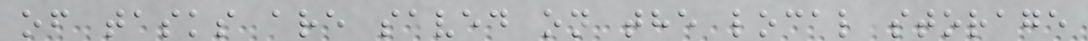of tasks are saved on the local storage
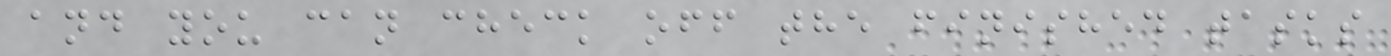and you can check off the finished tasks
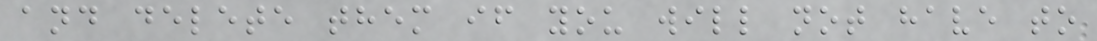and delete them if you will not have to
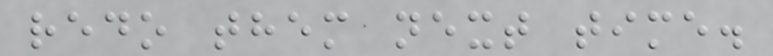redo them next time.
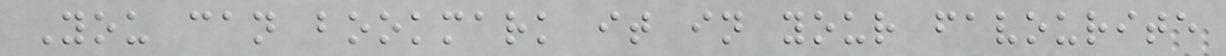You can bookmark it in your favourite
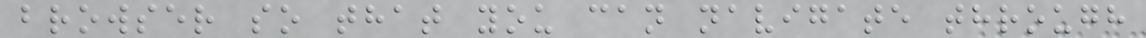browser so that you can navigate through
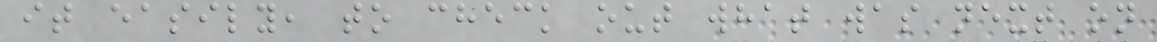it easily, to check out what was next on
